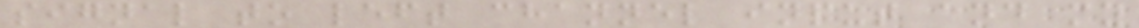signal to left channel input and my
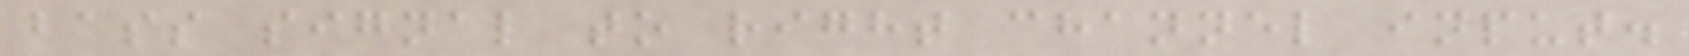bass signal to right channel input.
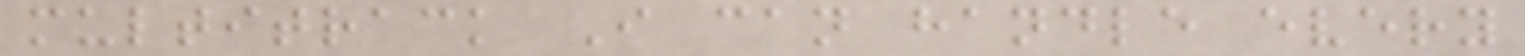multitrack I can handle every
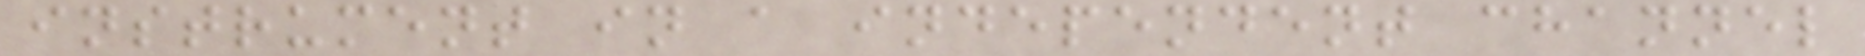instrument in a independent channel
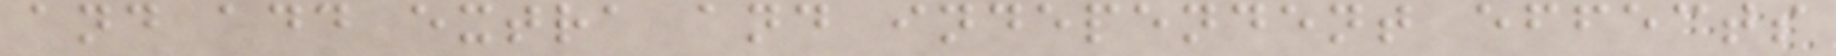and add extra and independent effects
